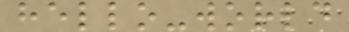hello-world
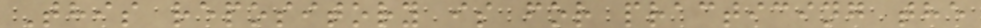This repository is for practicing the
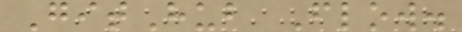GitHub Flow.
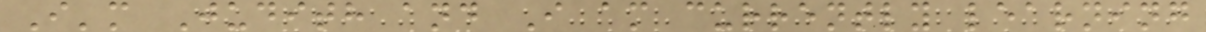I'm Judith and I am currently learning
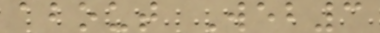about Web3
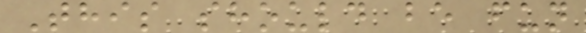This should be fun
